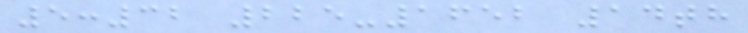5:32 225-1652 14th
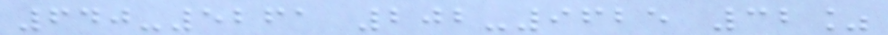640-5261 202-9625 32%
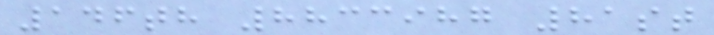146th 8833987 81st
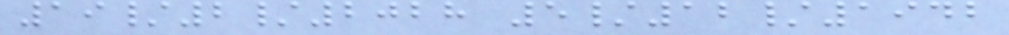19/2/2028 5/12/1942
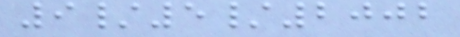9/5/2002
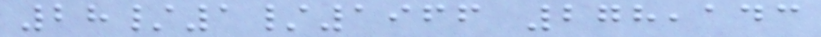28/1/1966 278,143
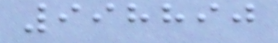998890
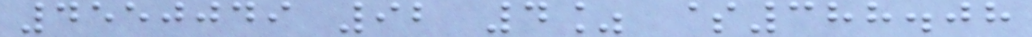4550049 92 4% $388.08
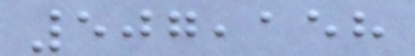507,158
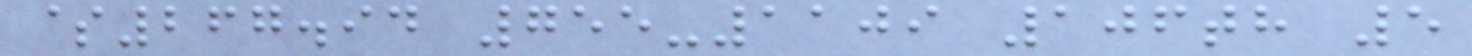$267.94 755-1109 106th 5
